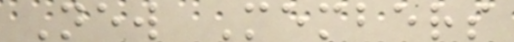New Members
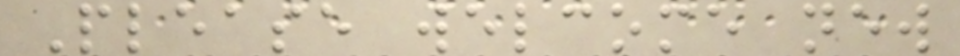Please welcome new
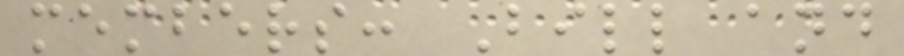members: Bill and
